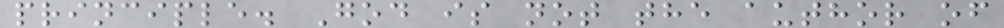principle. God is not the author of
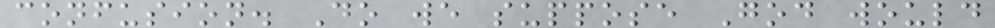confusion. Do we suppose God would
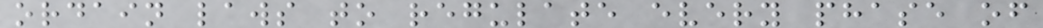ordain laws to regulate every phase of
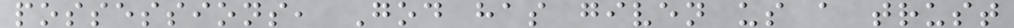possessions, God has given us a trust
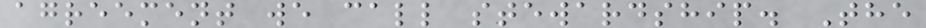agreement we call stewardship. The
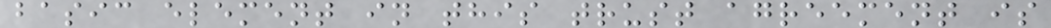basic element in this trust agreement is
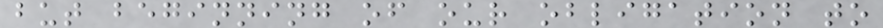but beginning of our obligation to
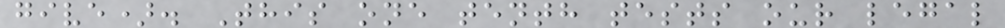give). This one tenth tests our legal
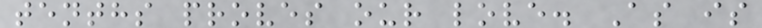tenths proves our love. As is
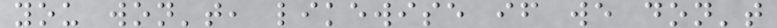you won't, likewise if we don't
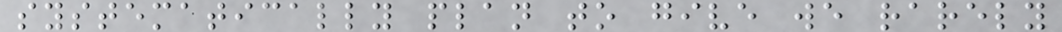systematically plan to give we rarely
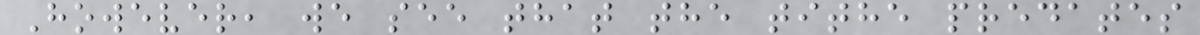However, we see that the tithe predates
